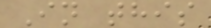In this
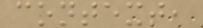context,
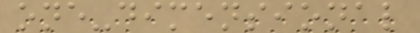one-dimensional
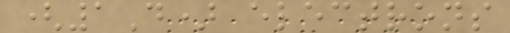(1D) electrons
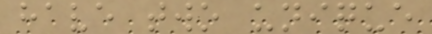have two unique
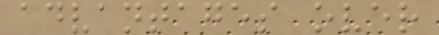advantages over
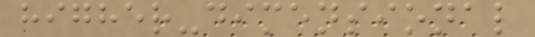higher-dimensional
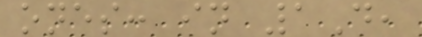ones: in 1D,
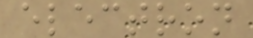electron
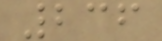236
